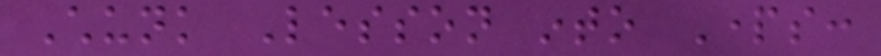Chunk Lesson into Parts:
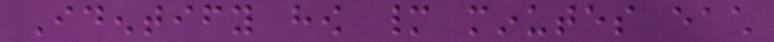Identify how many minutes each
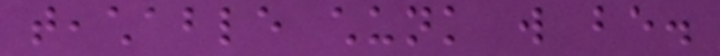teachable chunk will be.
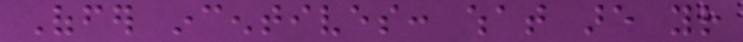Offer incentives: what are your
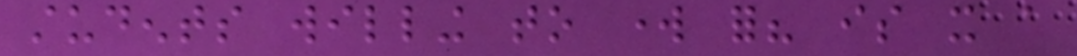students willing to work for? is it a
